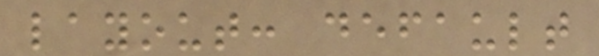layout: default
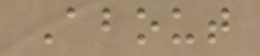About
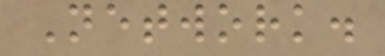Network.
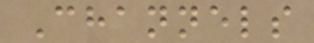Channels
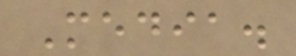Media.
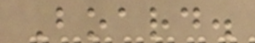Board.
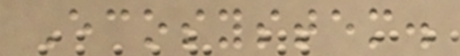Ecosystem.
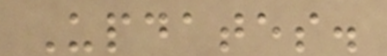Updates.
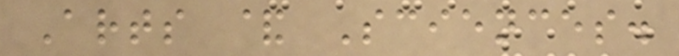Arts & Sciences.
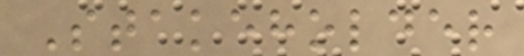Stakeholder
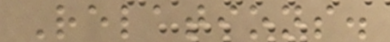Relations.
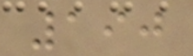190
